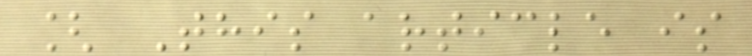[ This article is
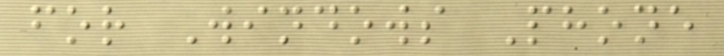for Windows Phone
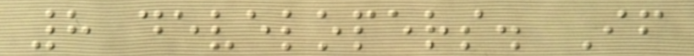8 developers. If
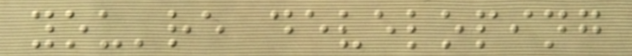you're developing
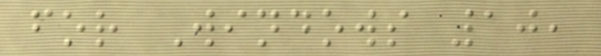for Windows 10,
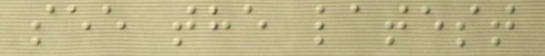see the latest
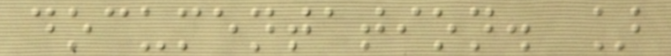documentation. ]
